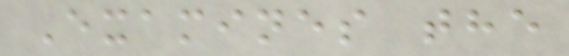Examines the
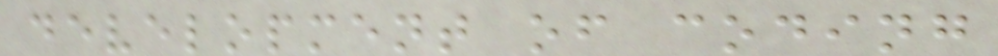development of coding
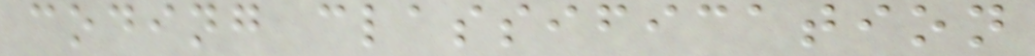coding classification
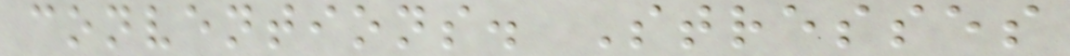conventions. Stresses
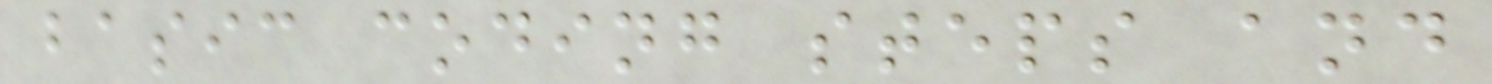basic coding steps and
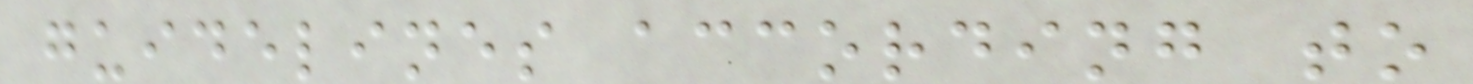guidelines according to
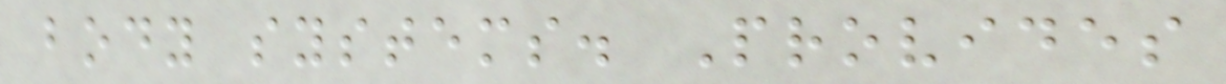body systems. Provides
